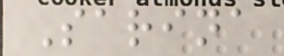Sarina
